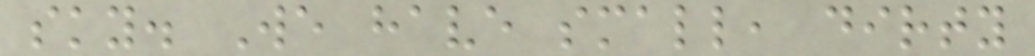sky. We have small, dirty
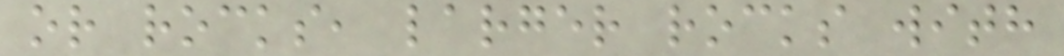or rocks, larger rocks with
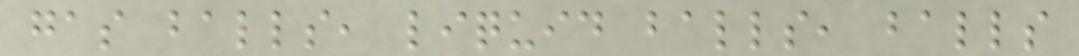gas balls, liquid balls, balls
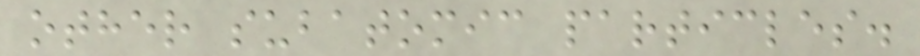other subatomic particles.
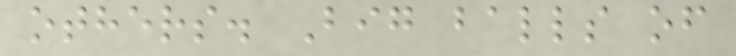others. Big balls of
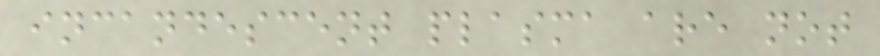incandescent plasma are not
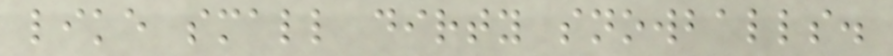like small dirty snowballs.
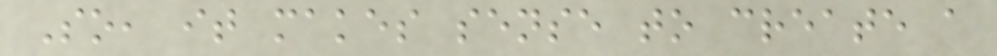So, it makes sense to create a
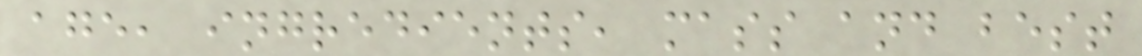age, ingredients, mass and best
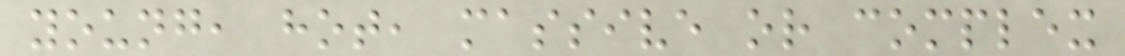young, hot, massive or complex
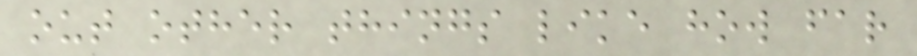out other things like how far
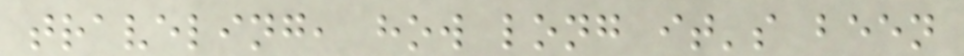traveling, how long it's been
